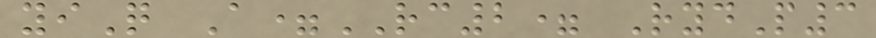yiQ A=RC2= RydP3
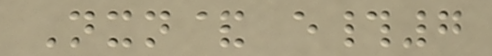Nxn& e#7
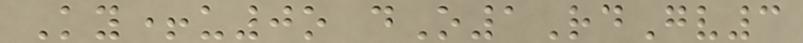Ky+u0o dO1RdGv3
